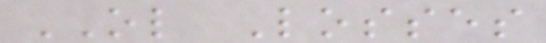OL Losses
